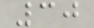30
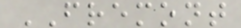FREMONT
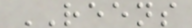REENS
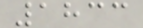1833
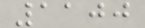1100
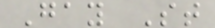Gay St
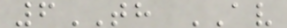6TH AV
